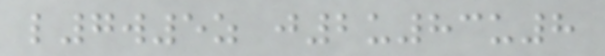l7w5z j2u83u8
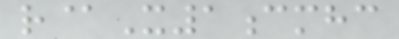r@X1cmhc
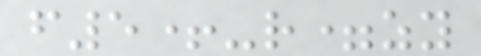f5+-r=zy
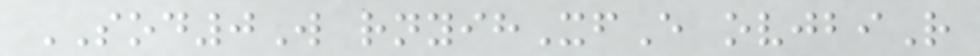SOD0W rnyihXfE ovjbiR
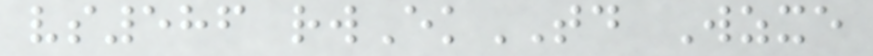vs586 rwEkTD Wzxe
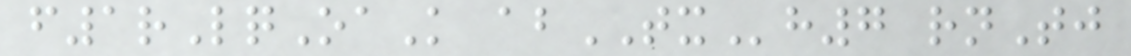f1rLqOaK abTXh7 rnTj
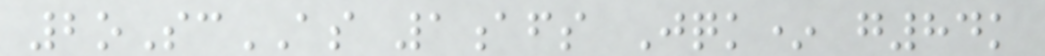2oScAS 1afs Jqk* g84k
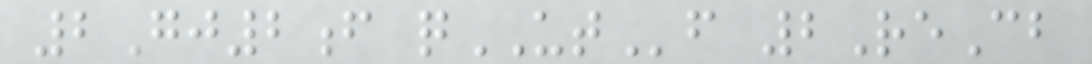2Gj2f qUTf 2ReCb
